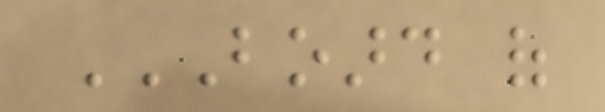BOARD OF
